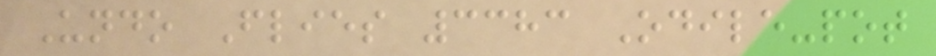Undo Flies 3383 Odile-pot
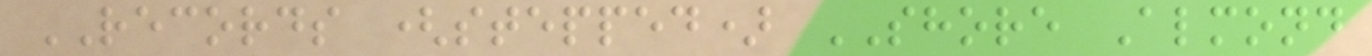RECORDS (stepped) SHORE Almond
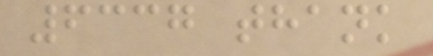6337 thank
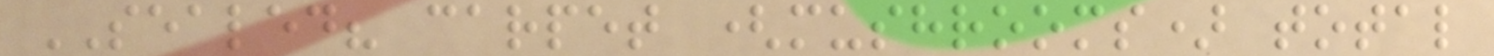SEALED? carpet (mushrooms) total
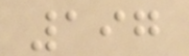197
